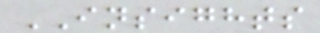INSIGHTS
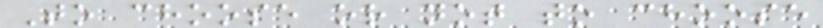To choose or not to choose
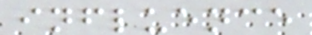influence
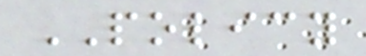POLICY
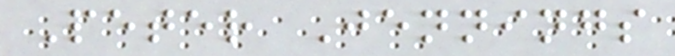Peter Jennings
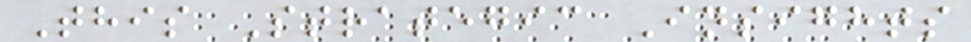This Strategic Insights
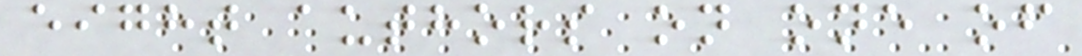eight authors on one of
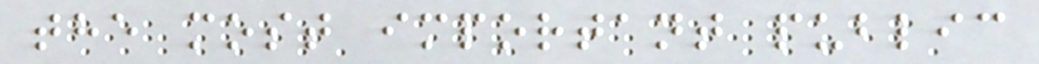the most important public
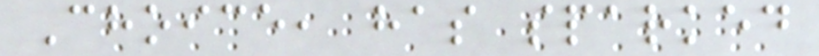Choice, has sparked
